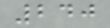240
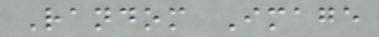Random Image
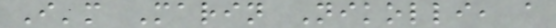I'm Marin Nikolli, a
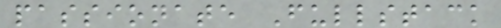passionate Fullstack
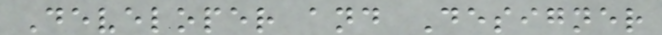Developer and Designer
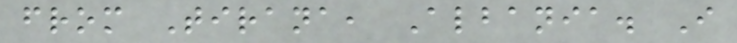from Tirana, Albania. I
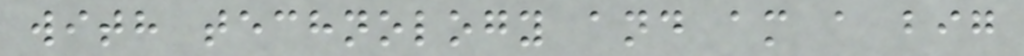with technology and am a big
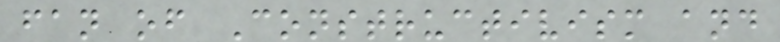fan of Constructivism and
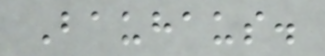Bauhaus.
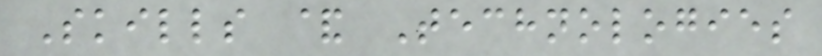Skills & Technologies
